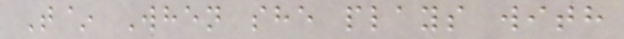T~ When she plays with
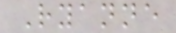Ryanne
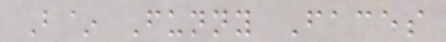B~ Funny Faces
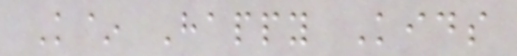K~ Happy Kids
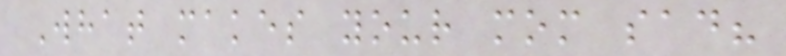What makes your mom sad?
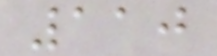110
